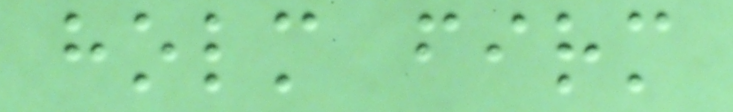holm firm
